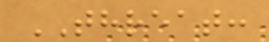THREAT:
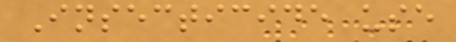Insecticide use
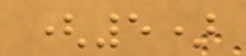(5)
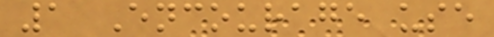1 Encourage use
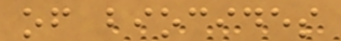of biocides
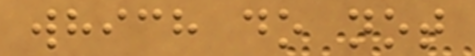which do not
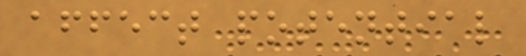affect potential
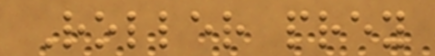Roller prey
